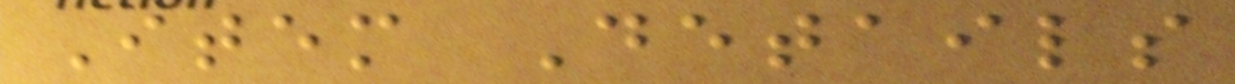Item Details
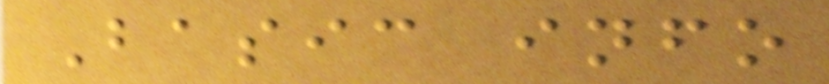Basic info
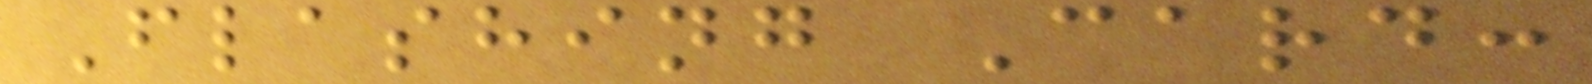Flashing Card:
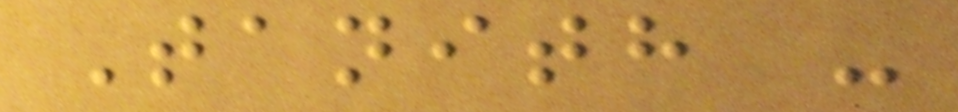Tanith -
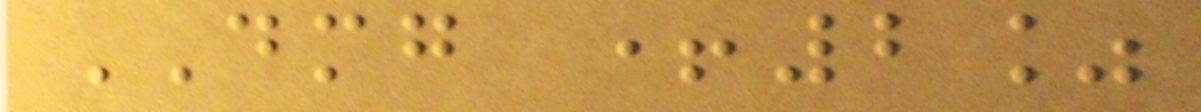DMG +2%
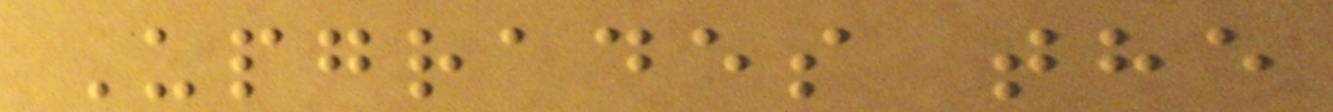Upgrades the
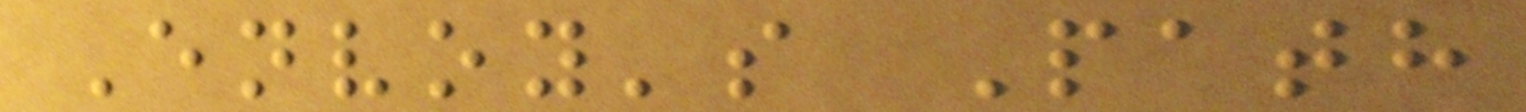Envoy's Path
